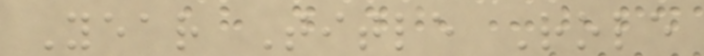Year Title Role
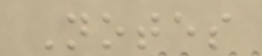Notes
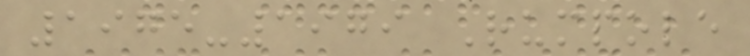1975-1979 Rumpole
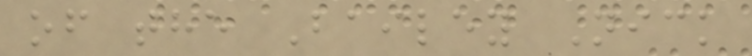of the Bailey Nick
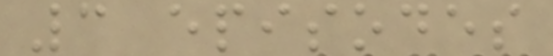3 episodes
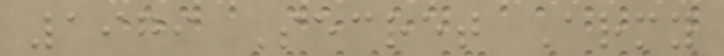1979 Secret Army
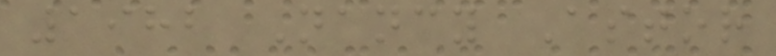1982 Nancy Astor
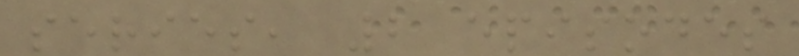series, 2 episodes
